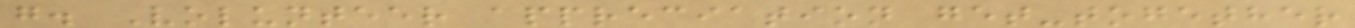g. Volunteer appreciation get-together
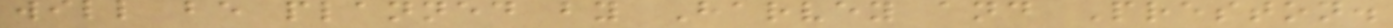will be planned by Harvey and Preston.
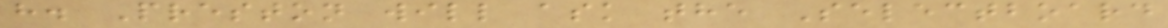h. Preston will ask the Selectboard
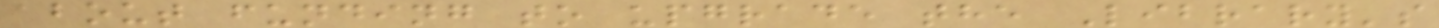about funding to upgrade the Library's
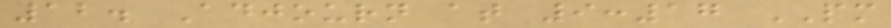12. Adjourn at 9:17 PM
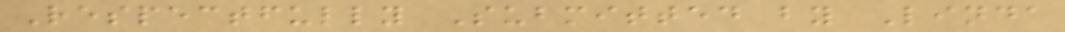Respectfully Submitted by Linda
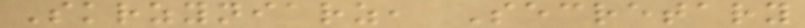Skrzyniarz, Secretary
